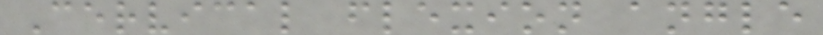Cervical flexion angle
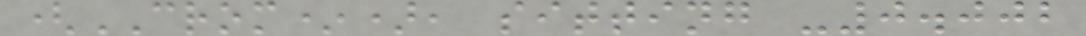(CROM*), sitting -0.002
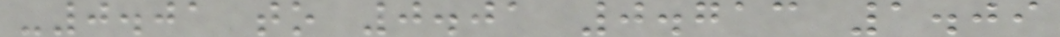-0.01 to 0.01 0.713 1.09
